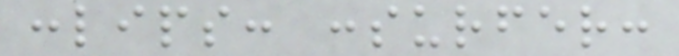:lips: :surfer:
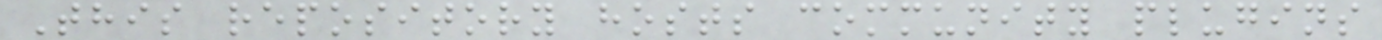This repository hosts community plugins
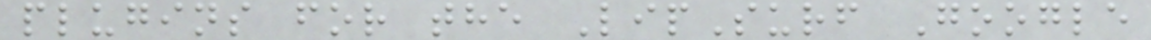plugins for the LipSurf Google
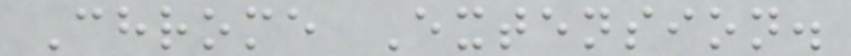Chrome Extension.
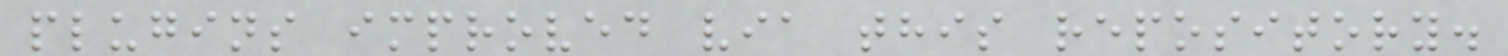plugins improved via this repository.
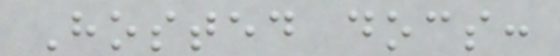Hosted docs:
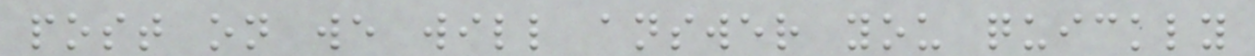post on we will answer you quickly
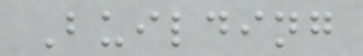Building
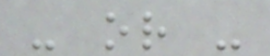- or -
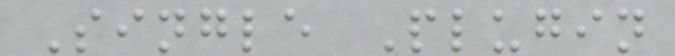Single Plugin
